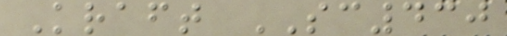Kraft SC430
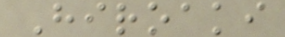Hiroaki
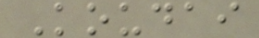Koudai
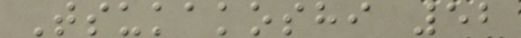Tsukakoshi 52
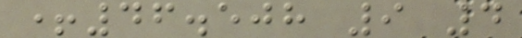+46.508 9 4
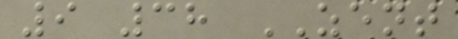9 38 ZENT
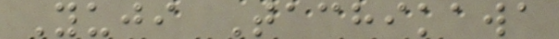Yuji Tachikawa
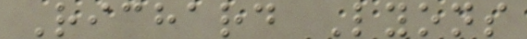Richard Lyons
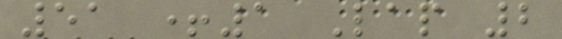51 +1 Lap 2
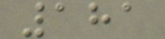181
